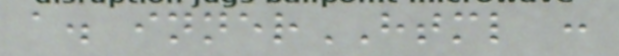a. innerHTML :
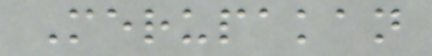Merupakan
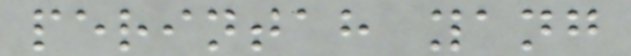perintah yang
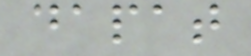dapat
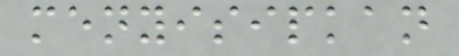menyisipkan
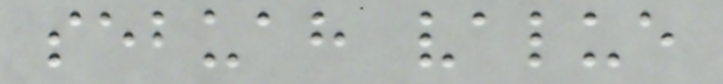sebuah value
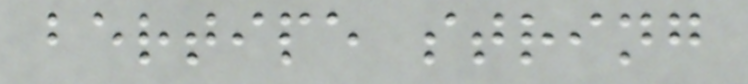bertipe string
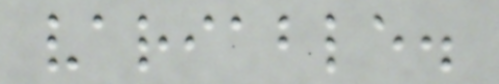variable.
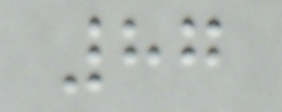87
